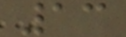13
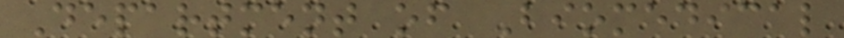Department of Biomedical
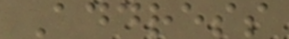Address
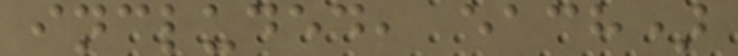included, each)
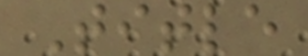Title
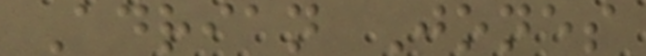Adrian Jones
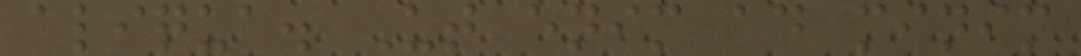aliqua. Ut enim ad minim
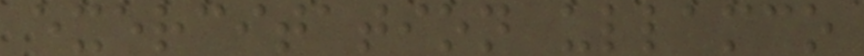exercitation ullamco
